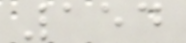154
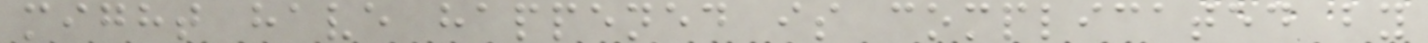might have happened is complicated by
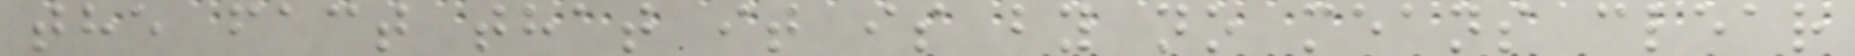the fact that it is by no means clear
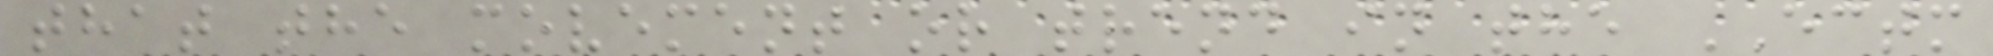that the movement or trend in the ECTM
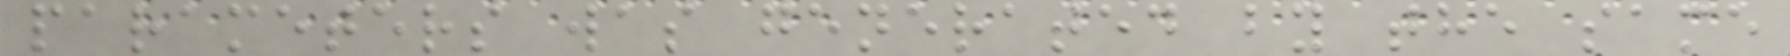parameters was generated by the same
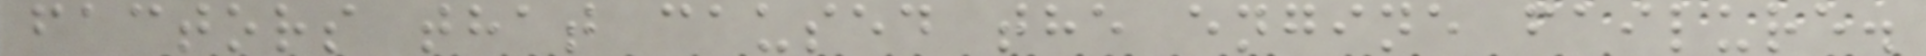factors that caused the engine failure.
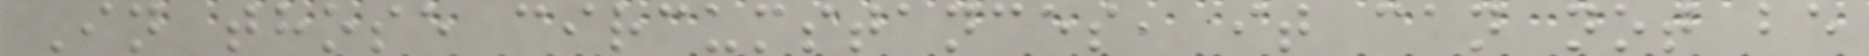In those circumstances, it can not be
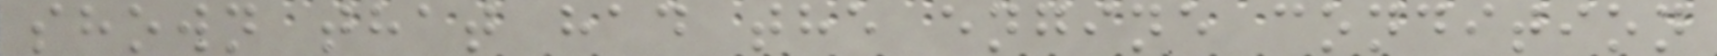shown that had the engine condition
